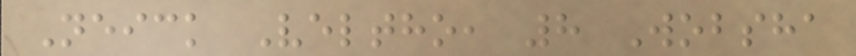Neick Veltho, 8 Wobsha
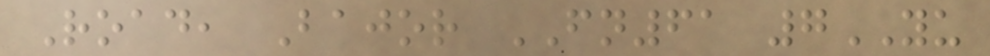Road, Bajor FN61 7YU
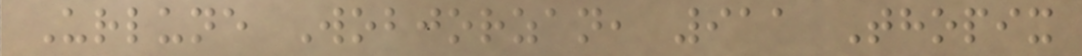Urlune Wobjorzan, 911 Thopix
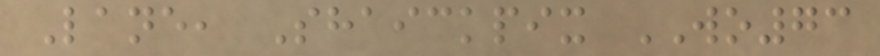Lane, Shaickpix WO73
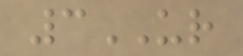3UR
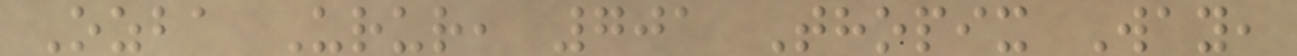Ozba Urur, 701 Thopix Way,
